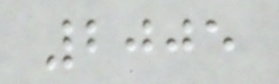2005
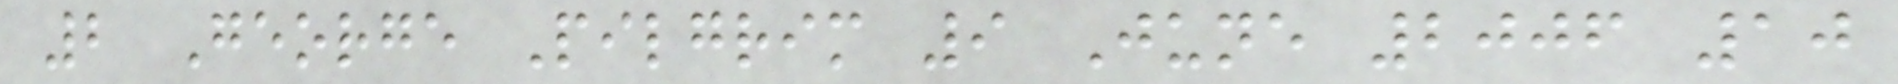2 George Pilgrim 9 June 2006 10
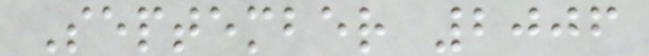September 2006
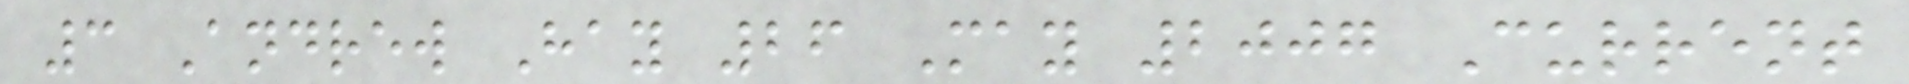3 Andrew Hay 26 May 2007 Current
